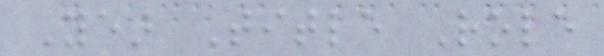Year Title Role
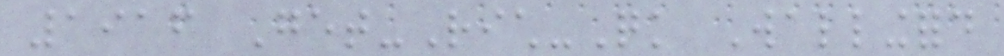1916 Get-Rich-Quick Wallingford
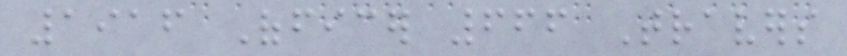1916 Officer 666 Travers
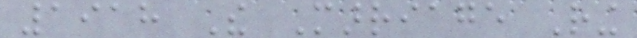1918 The Marriage Ring
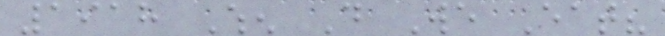1918 When Do We Eat?
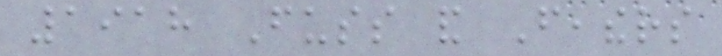1918 Fuss and Feathers
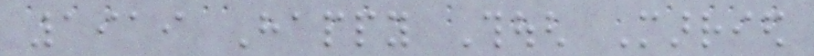1919 Happy Though Married
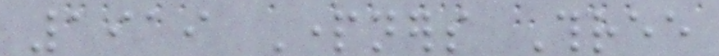1919 Partners Three
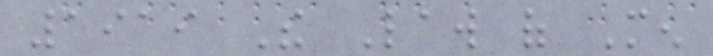1919 The Law of Men
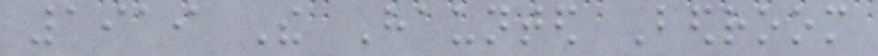1919 The Haunted Bedroom
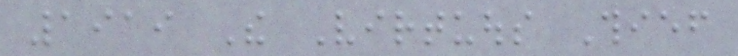1919 The Virtuous Thief
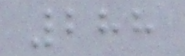288
